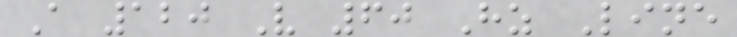A 120 V 60 Hz Line
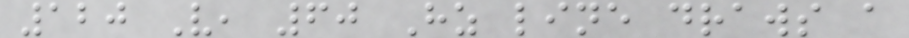120 V, 60 Hz line draws a
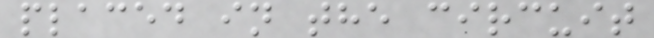placed in the circuit
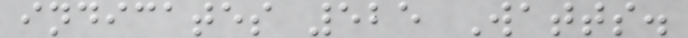indicates 525 Watts.
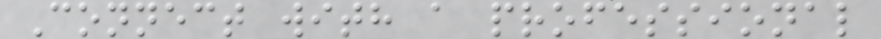Connect with a professional
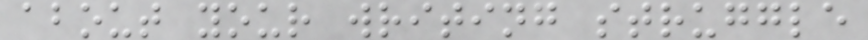about your writing struggle
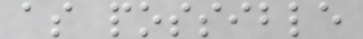as possible
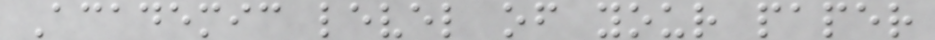Academic level of your paper
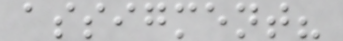assigment?
